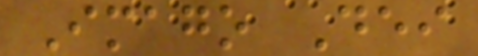Imago Dei
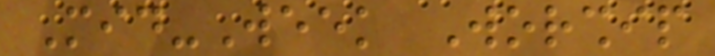Mid-Week Worship
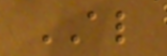ALSO
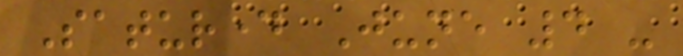Saturday June 4 -
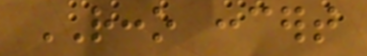RCCO concert
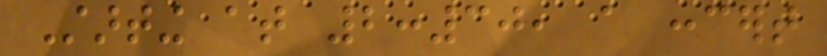Starting at 2:30, a concert
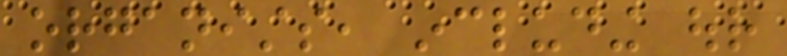organists, including our
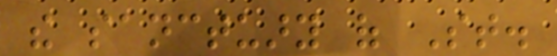the sanctuary of St.
